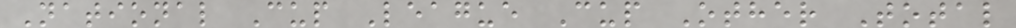National Cup League Cup Other Total
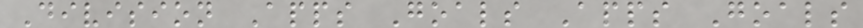Division Apps Goals Apps Goals
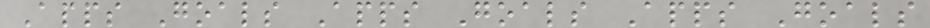Apps Goals Apps Goals Apps Goals
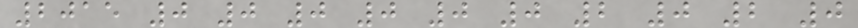2015 0 0 0 0 0 0 2 0 2 0
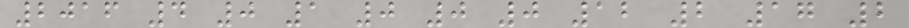2016 4 0 1 0 0 0 12 2 17 2
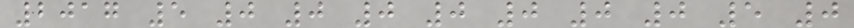2017 5 0 0 0 0 0 0 0 5 0
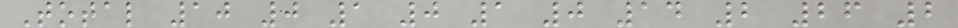Total 10 0 1 0 1 0 14 2 26 2
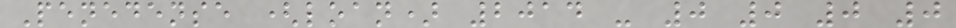Penedense (loan) 2014 - 0 0 0 0
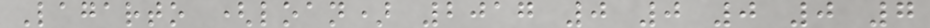Lagarto (loan) 2017 0 0 0 0 7
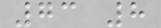73 8
